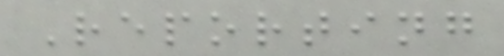Reporting
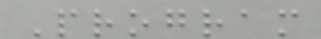Program
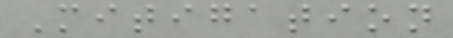Mitigation
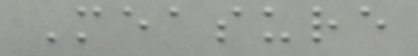Measure
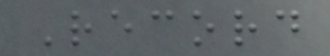Record
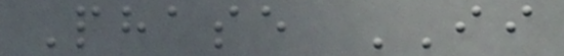Phase II
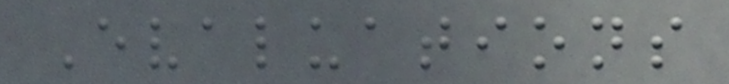Evaluations
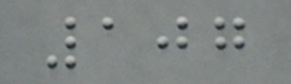107
